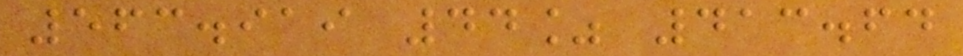563.919 44% 413.64
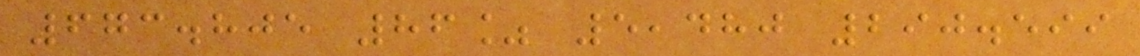673.805 86% 5,480 290.599
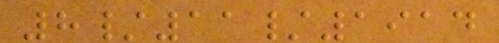8/11/1914
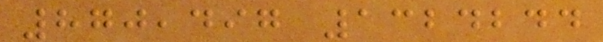870,497 1324244
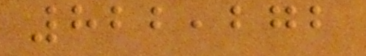822,272
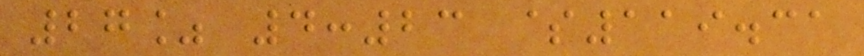27% 4:23 $119.31
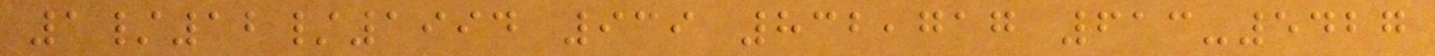1/12/1994 939 832,717 613-5427
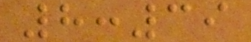8:39
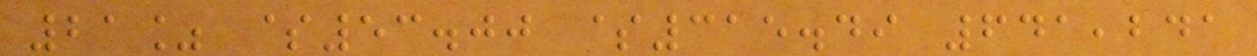21% $53.00 $315.49 641,241
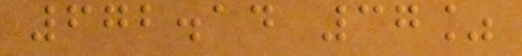672.14 37%
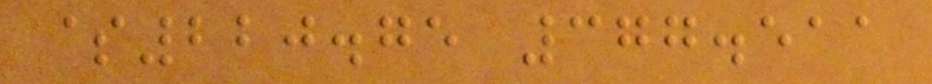$220.75 377.511
